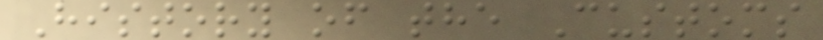History of the Customs
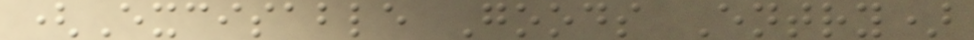(Excisable Goods Entry)
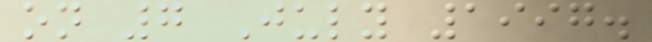on 7 July 1997.
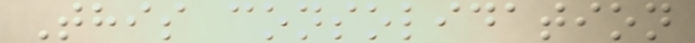This consolidation
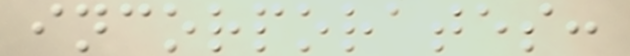incorporates:
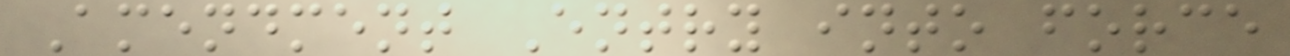Amendment Entry into force
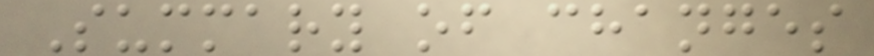Summary of changes
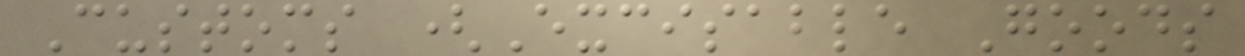Customs (Excisable Goods
